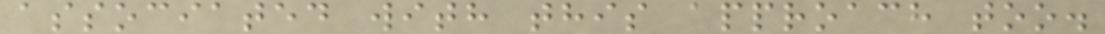associated with this approach too.
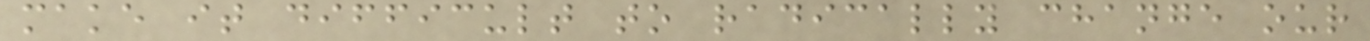make it difficult to radically change our
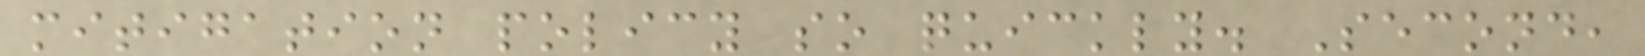mitigation policy so quickly. Second,
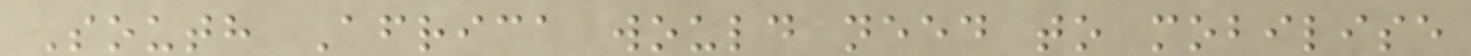South Africa would need to mobilise
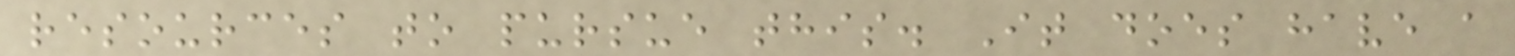resources to pursue this. It does have a
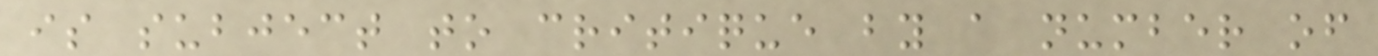is subject to critique by a number of
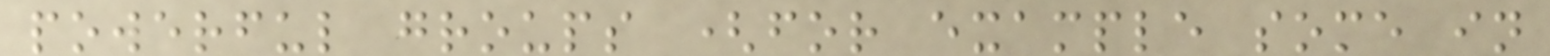powerful groups (for example some in
